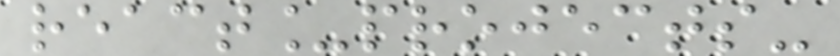react_projects-
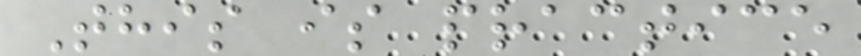This is practice
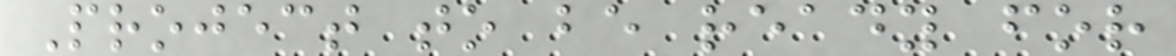Project to be ready for
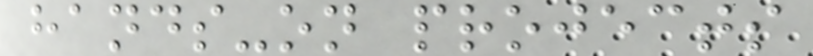hands-on projects
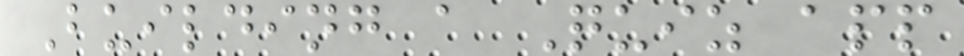Building a Quiz app
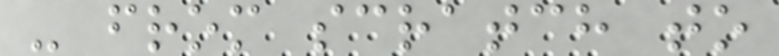- from scratch to
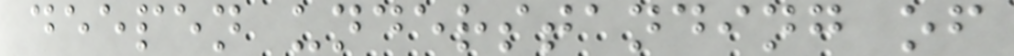deepen understanding of
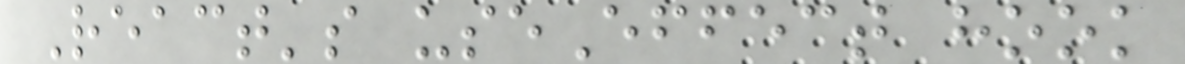React's useEffect hook
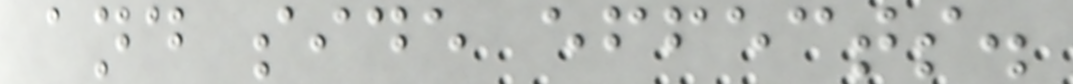and side effects.
